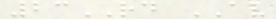23RD AV
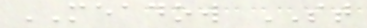MEADOW ST
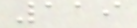119
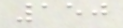150
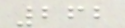262
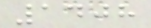1408
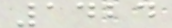1424
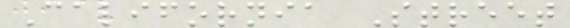California Street
